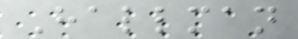Hallman
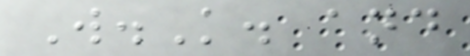W.K. and
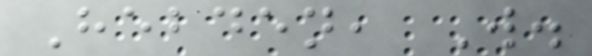Hebden, W.
